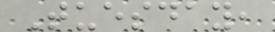Tuesday,
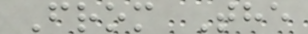From The
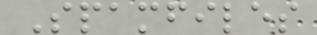Spamfiles
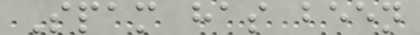Spam has been
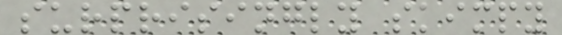surprisingly skimpy
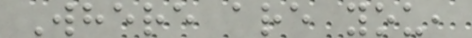Where are you,
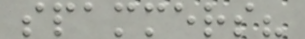spammers?
